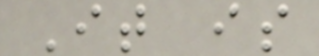It is
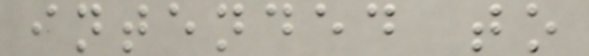intended to
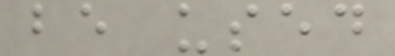be used
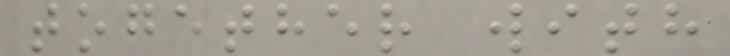together with
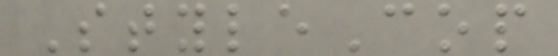StyleCop
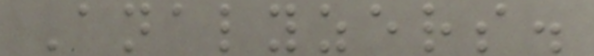Analyzers.
